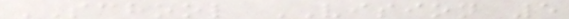SCHOOL VISION 5
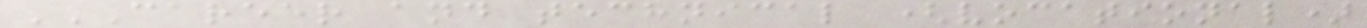CAREER AND TECHNICAL (VOCATIONAL)
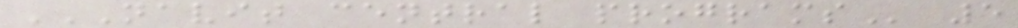NAVIT CENTRAL PROGRAMS 5
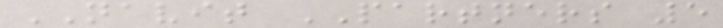NAVIT PARTNERS 5
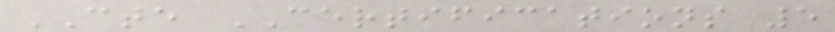CTE CERTIFICATIONS 5
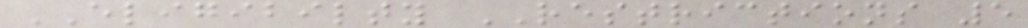ELIGIBILTY RESTRICTIONS 5
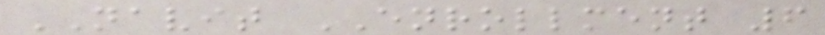NAVIT ENROLLMENT 6
